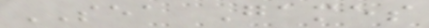SEA Games
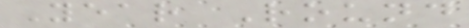Year Round
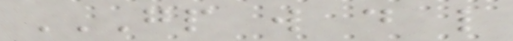GP W D L
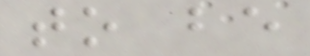to be
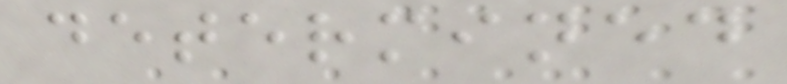determined
